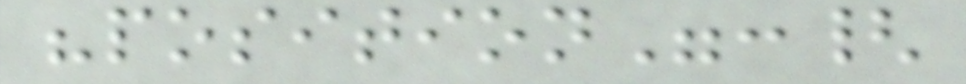"position":{
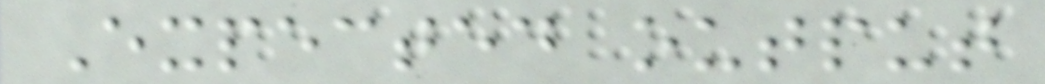Expected output
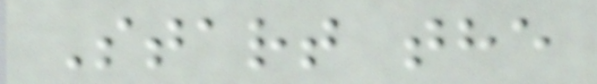Start the
